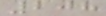208
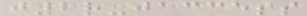j2r-jaccess
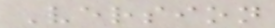Version
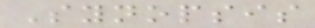Synopsis
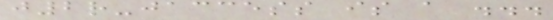j2r-jaccess is a ...
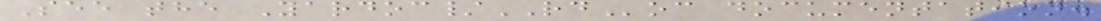See the Yardoc/RDoc documentation.
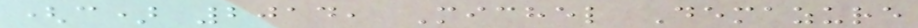(c) 2014, Michel Demazure
